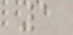1
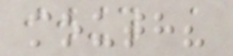mouth?
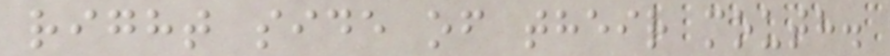right side of their mouth.
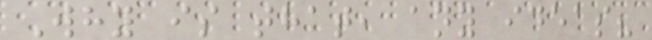Why is that, any ideas?
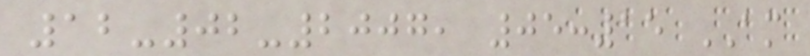12-02-2007, 05:15 AM
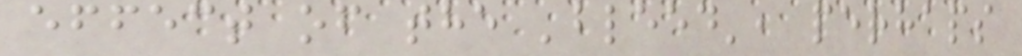effect of the 'bleed', perhaps
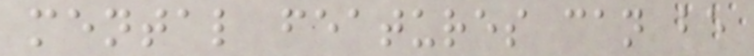mental features can be
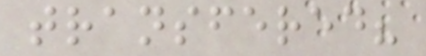transfered?
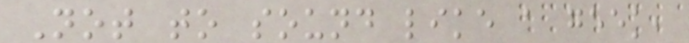Not to sound like a geek,
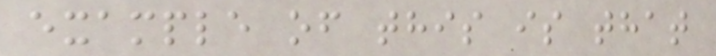example of this is that
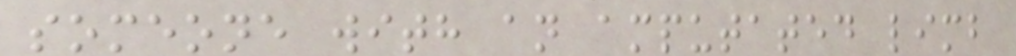someone with an amputated limb
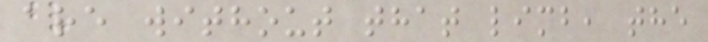are without that limb, the
